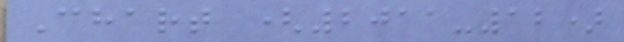Chart (2011-12)
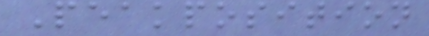Peakposition
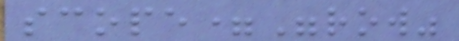scope="row"
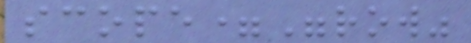scope="row"
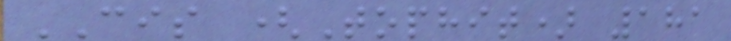CIS (Tophit) 181
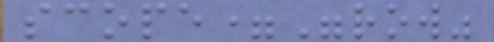scope="row"
